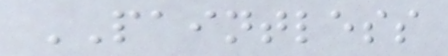PAINTLESS
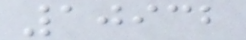10932
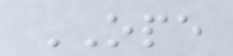OPE
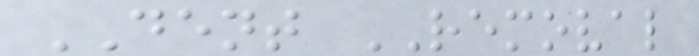DENT REMOVAL
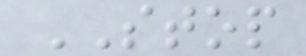STOP
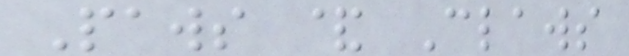Paws & Claws
